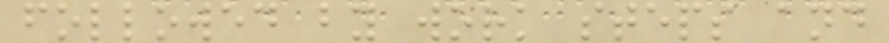followed by work steps and
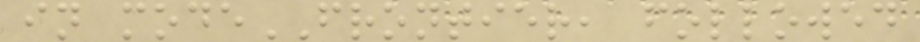in modeFRONTIER, followed
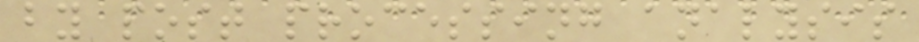by post processing analysis
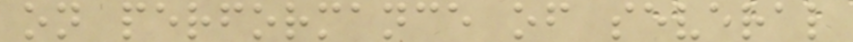on performance of several
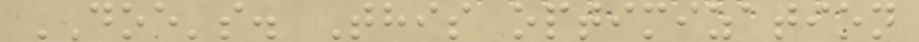DOE's. This optimization
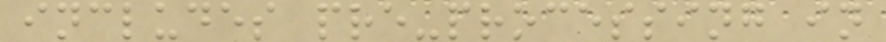includes pre-processing in
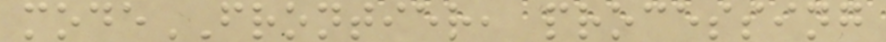modeFRONTIER, processing
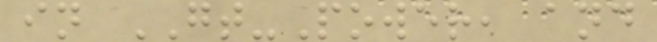in GT-Power, and
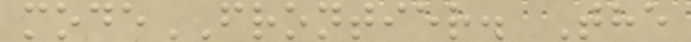modeFRONTIER. The
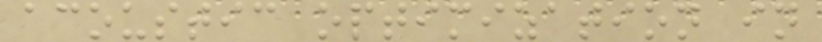acoustic optimization in
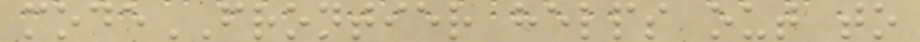modeFRONTIER helps out to
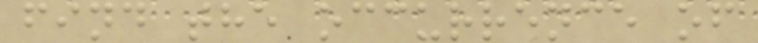find the occurrence of
